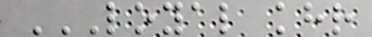LOYAL KHR
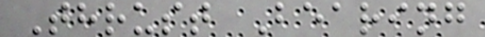Thrust Bearing
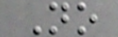No
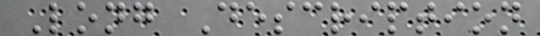Long Description
